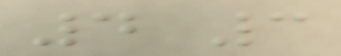4 3
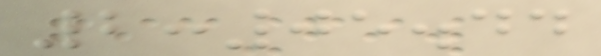2:05.44
